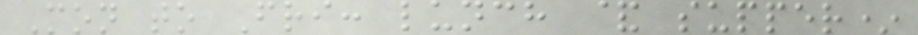Mon to Fri: lunch & supper*
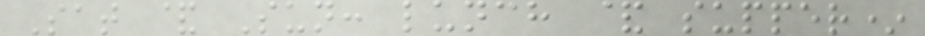Sat & Sun: lunch & supper*
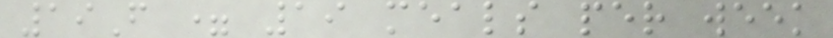19F = 19 meals per week
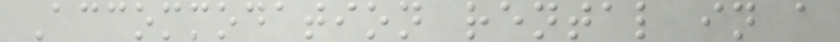Accommodation rental in a
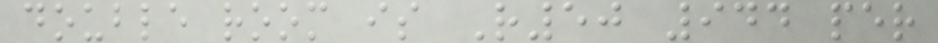double room is R50 944 per
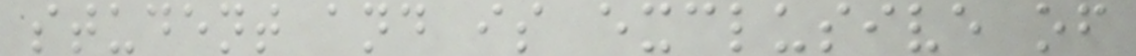student and is exclusive of
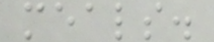meals.
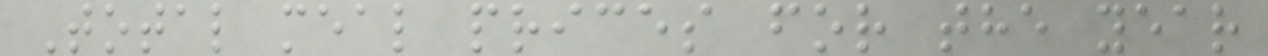Total meal prices for the year
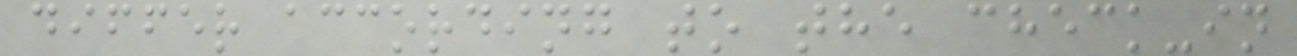differ according to the check-in
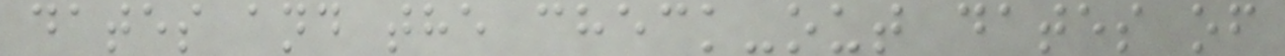dates and the check-out dates of
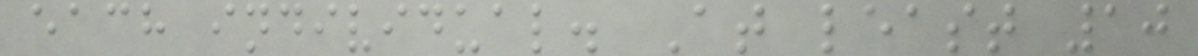each individual. At least 10
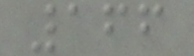166
